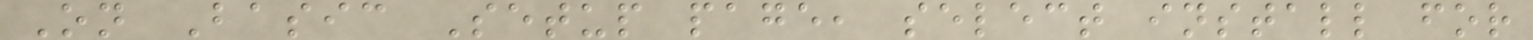On Basic Setup page, select install for
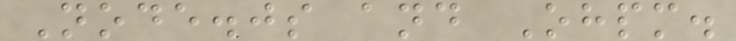Node.js and Ohpm.
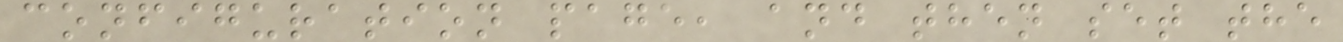configuration page, and then set the
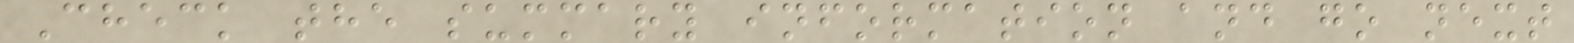Check the summary information and go next
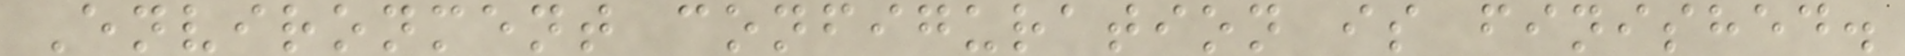Environment configuration is finished.
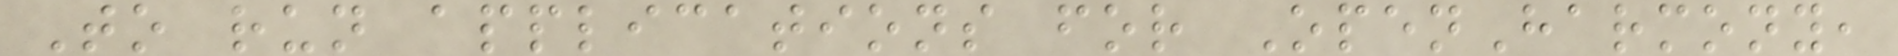To run applications for OpenHarmony,
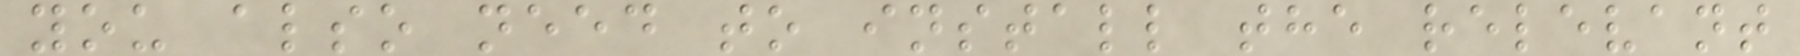you also need to install the relevant
